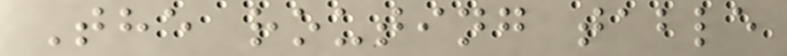The routing table
